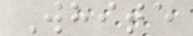White
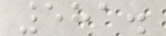581.
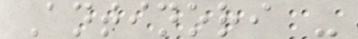Antinori -
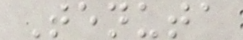Tenuta
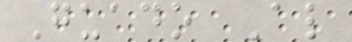Guado Al
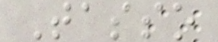Tasso
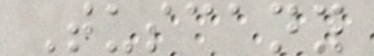Tuscany
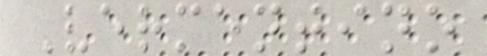Vermentino
